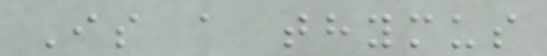Is a thymus
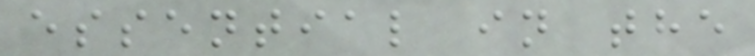essential in the
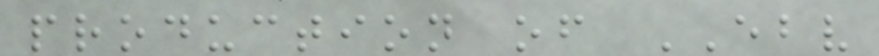production of EBV
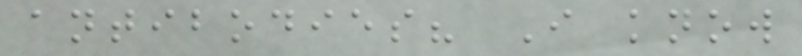antibodies? I know
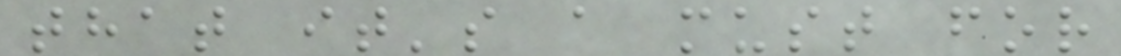that it's a must for
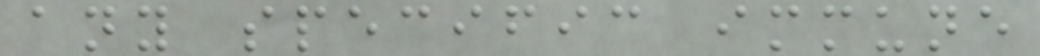any specific immune
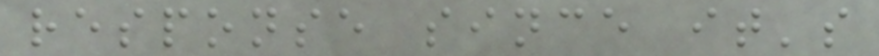response since it's
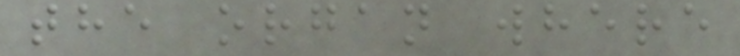the organ where
